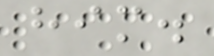him.
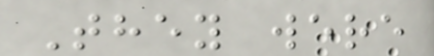They were
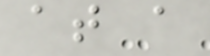at a
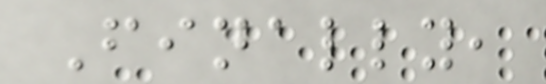Finally,
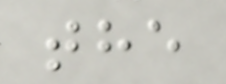the
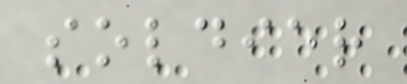soldier
